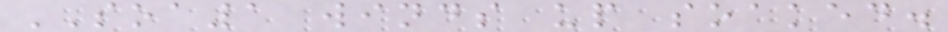SOA1 winds up soaked.
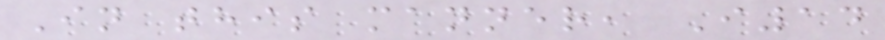In this manner, I14
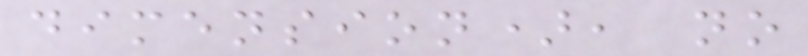dimension), no
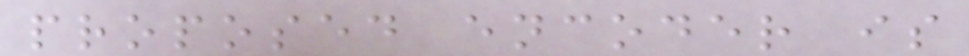proposed encoder is
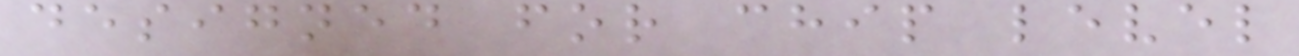designed for chip level
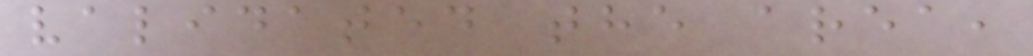validated the area,
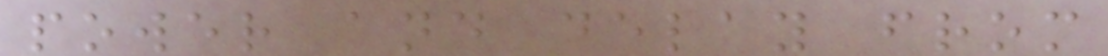power and delay from
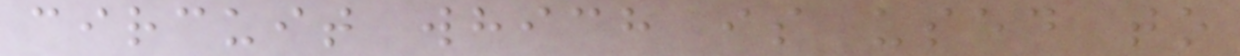circuit which is used to
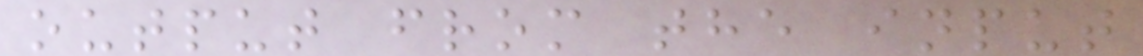output from the input
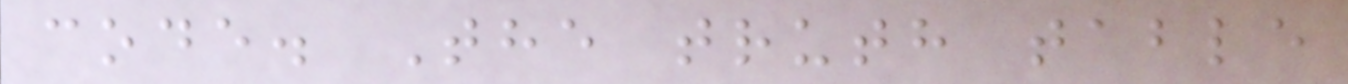code. The truth table
